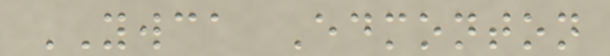YWCA Edmonton
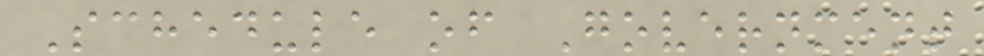Schedule of Government
